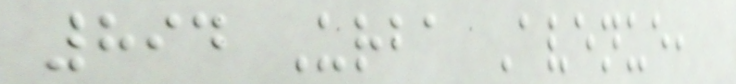894 Urba Avenue,
